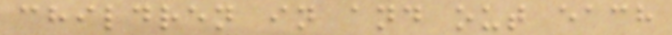children in and out each
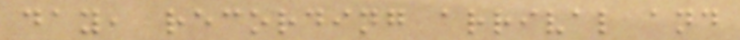day, recording arrival and
